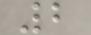2
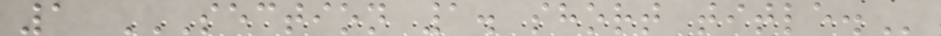1 SECTION 1. SHORT TITLE.
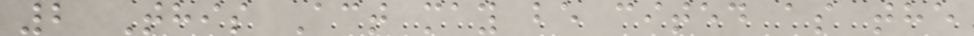2 This Act may be cited as the
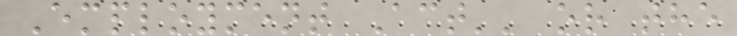Employment Act'' or the
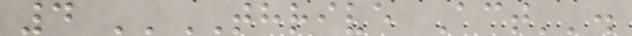4 ''THRIVE Act''.
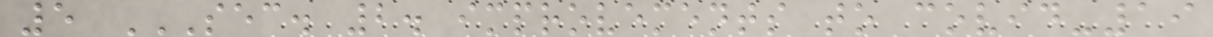5 SEC. 2. IMPROVEMENTS TO COVID-19
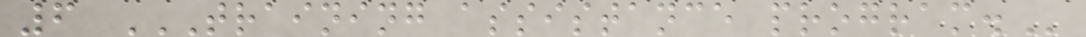6 TRAINING ASSISTANCE PROGRAM.
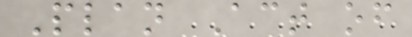Plan Act of
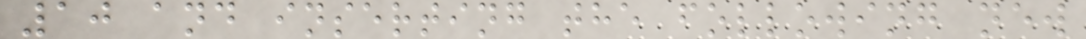10 and inserting the following new
